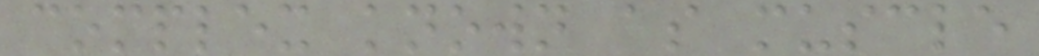complex known as muscle
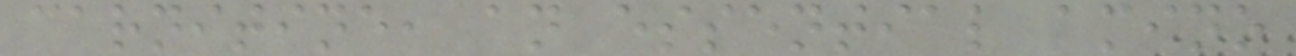carnitine, an essential amino
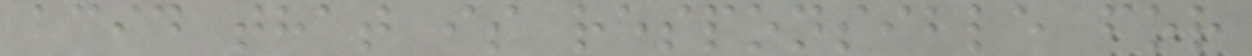acid that is responsible for
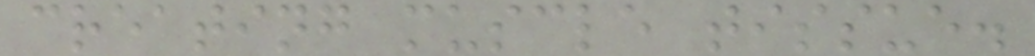creating muscle tissue.
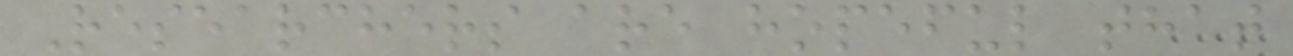Researchers are hopeful that
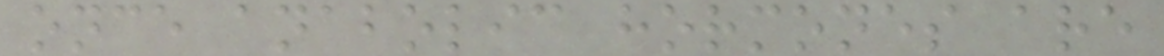once anabolic hormones are
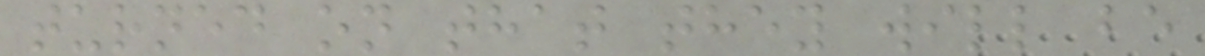turned on that they will be
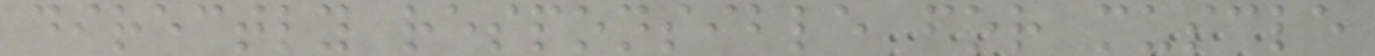directly responsible for muscle
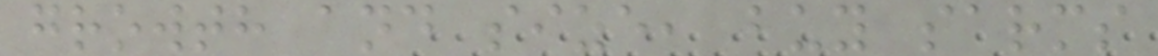growth and size, buy sarms
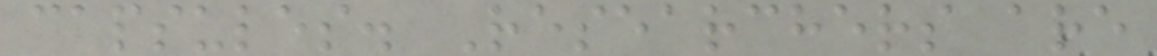capsules. Researchers are
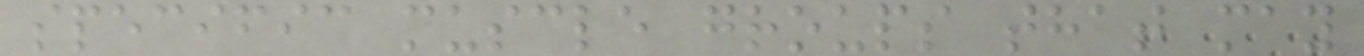specific muscle groups that may
